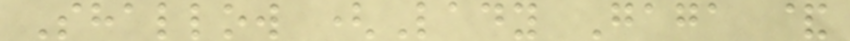Shallow (Lady Gaga &
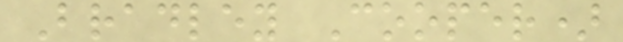Bradley Cooper)
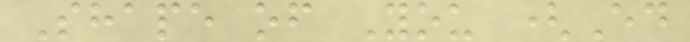Shape of You (Ed
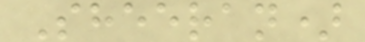Sheeran)
